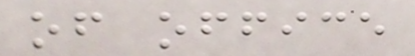of office
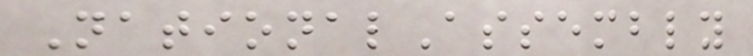NationalAssembly
